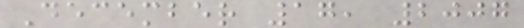December 17, 2007
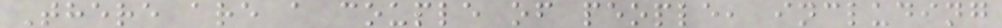There are a couple of people, including
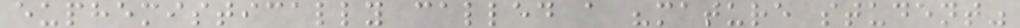euphemistically called a "mature student"
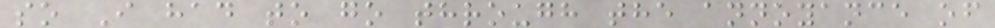so I had to go through the annoyance of
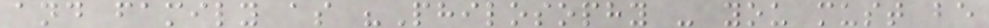and family as "Philosophy - you must be
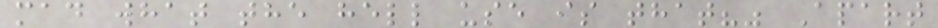mad what the hell use is that?" Apart
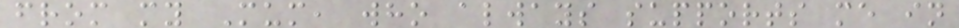from my Mum, who always supports me in
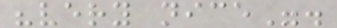"very nice".
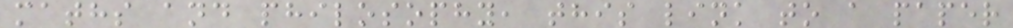maths and philosophy, this link to a paper
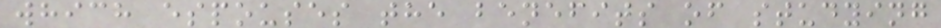which espouses the benefits of studying
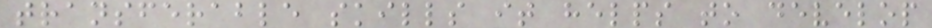transferable skills it helps to develop
